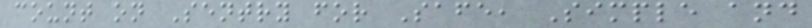count on Sentry for Safe, Simple and
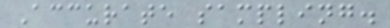Accurate sampling.
